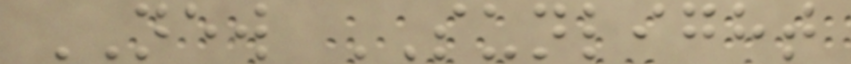NEW SUNLIGHT
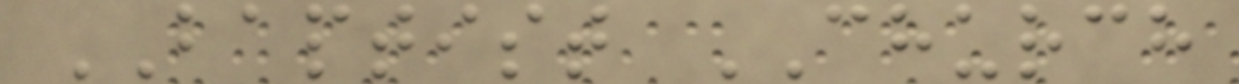BAPTIST CHURCH
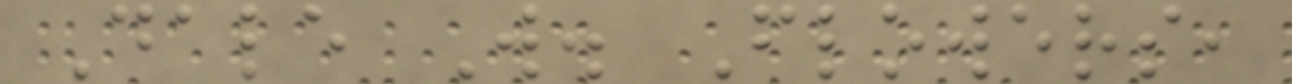Dale W. Flowers,
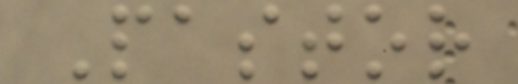Pastor
